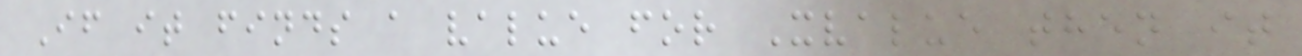If it finds a value for Xvalue then it
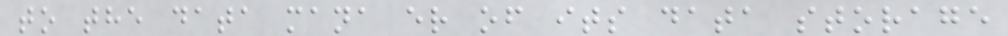to the data mana er of its data storage
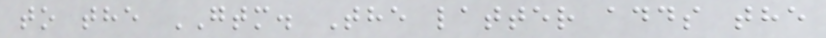to the GTM. The latter adds the
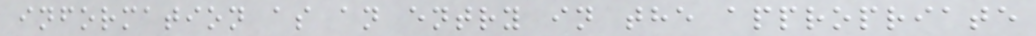information as an entry in the appropriate
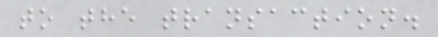to the transaction.
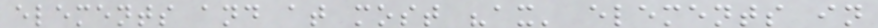elements and at most "ax' elements in
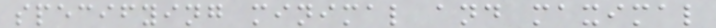specifying minimal and maximal
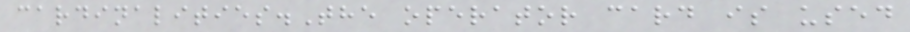cardinalities.The operator card is used
